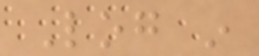Log in
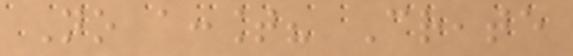No account? Create
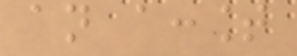an account
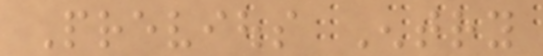Previous Entry
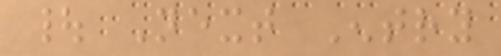| Next Entry
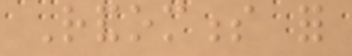Randomness for
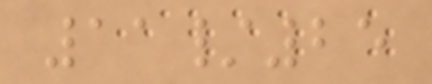11/25
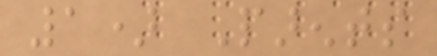1) Parents
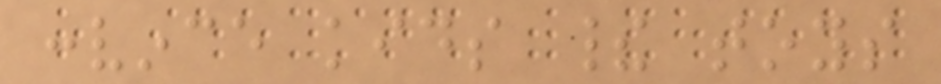convince kids their toys
